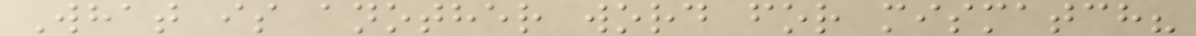What is another word for mismatch?
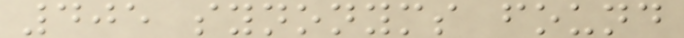405 synonyms found
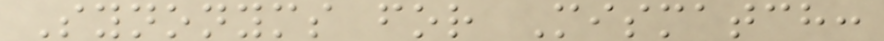Synonyms for Mismatch:
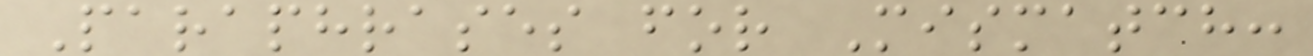Paraphrases for Mismatch:
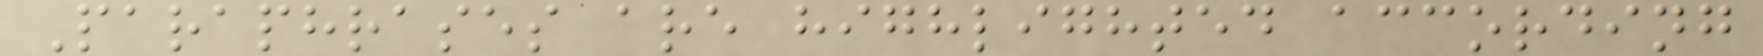Paraphrases are highlighted according
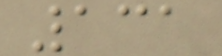131
